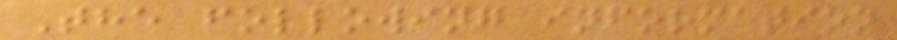The following information
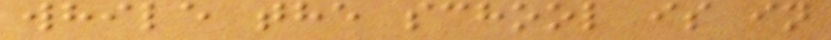while the school is in
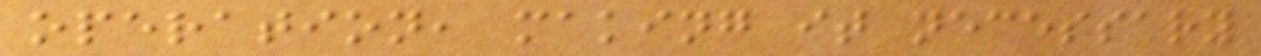operation, making it necessary
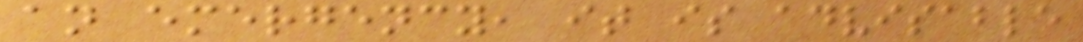an emergency, it is advisable
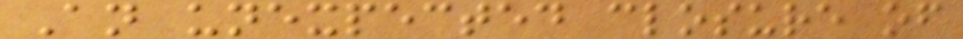An unexpected closure of
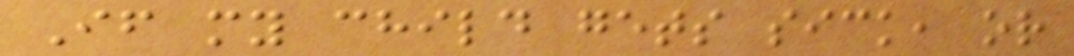If my child gets sick, or
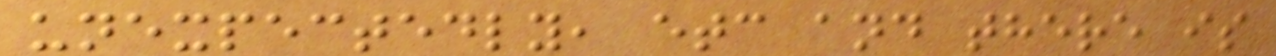unexpectedly, etc and there is
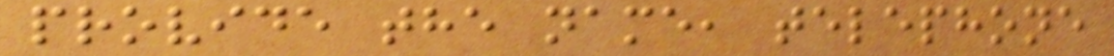provide the name, telephone
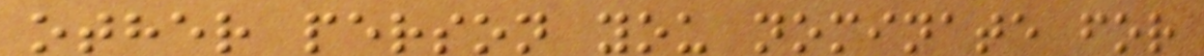other person you nominate for
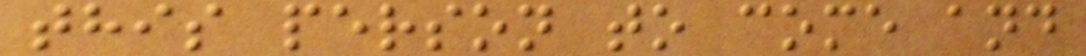this person to come and
